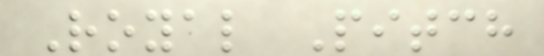Royal Pitch
